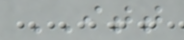ITT
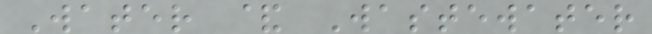Water & Wastewater
